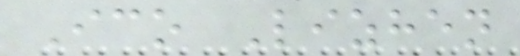Ico Lizhen
